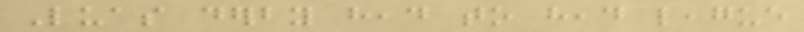Luas derby head to head league
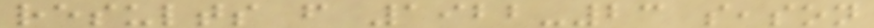results from 1922-23 season
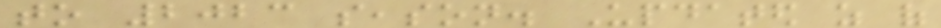to 2023 season. Updated as of
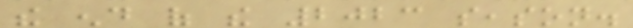the end of the 2023 season.
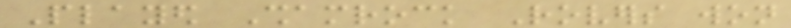Played Shamrock Rovers won
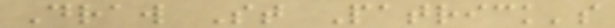Draw St Patrick's
